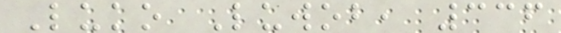Luko Luwob, 336
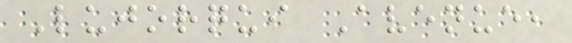Lujorqui Avenue,
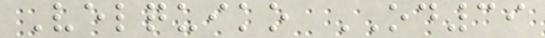Velquiko OD39
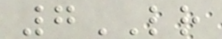7LR
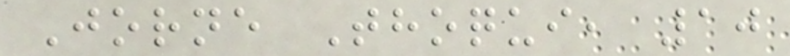Jorne Thoqui, 10
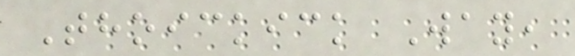Thoickick Way,
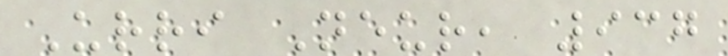Urri Neur, 937
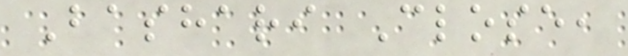Bashari Close,
